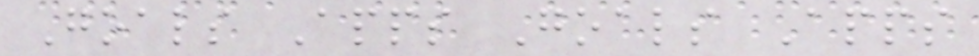Goals Apps Goals Apps
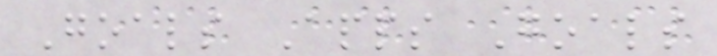Goals Apps Goals
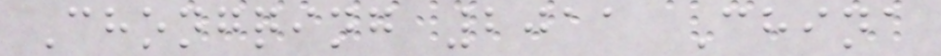Chongqing 2011 China
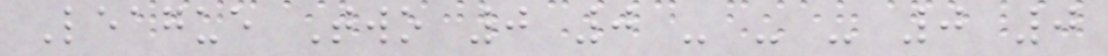League Two 0 0 - - - 0 0
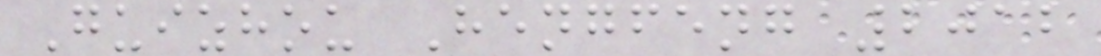Guizhou Hengfeng 2012
